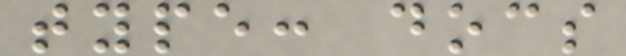type: docs
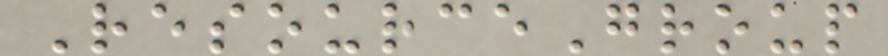ResourceGroup
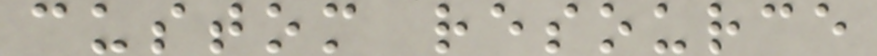custom resource
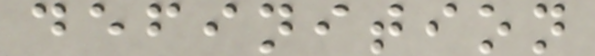definition
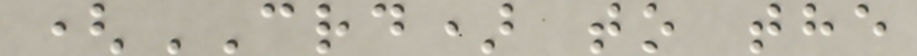(CRD) to the
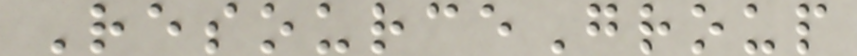ResourceGroup
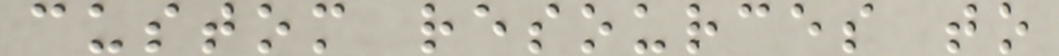custom resources to
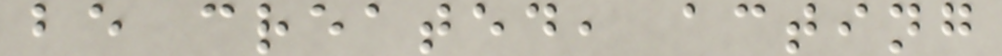be created, acting
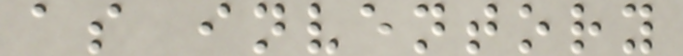as inventory
